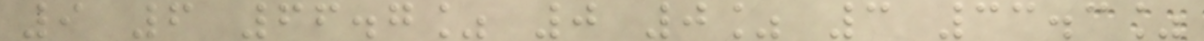9 6 66.7% 0 0% 3 33.3%
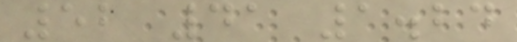52 41 1.24
